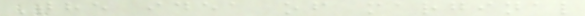The idea of marginal
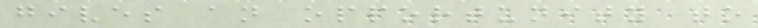gives an opportunity to
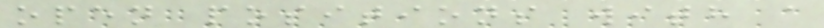open positions with a
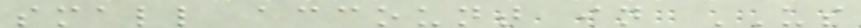small account in US
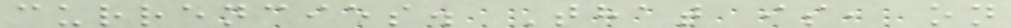currencies. That is, on
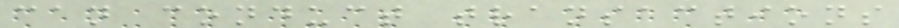can conduct transactions
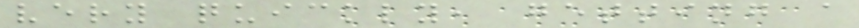very quickly, getting a
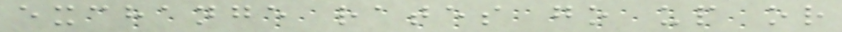exchange rates go up or
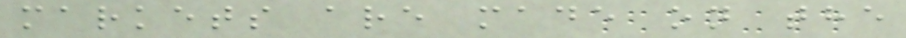markets are made on the
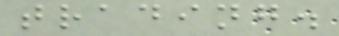trading.
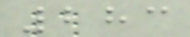283
